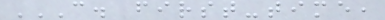C. FIRST-TIME,
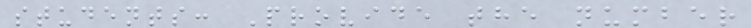students: Provide the number
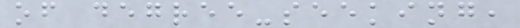of degree-seeking,
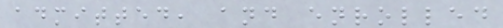admitted, and enrolled
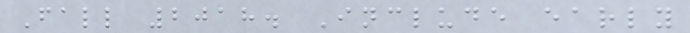Fall 2018. Include early
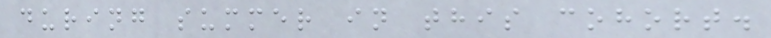during summer in this cohort.
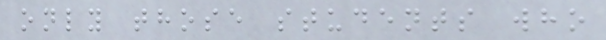only those students who
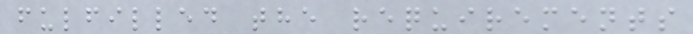fulfilled the requirements
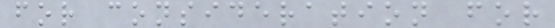for consideration for
